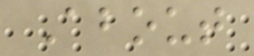About
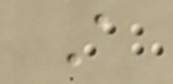A
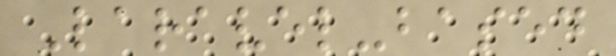Laravel-based
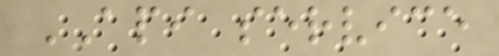API service
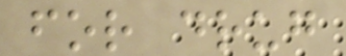for drug
